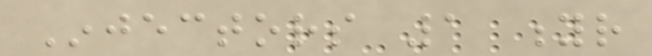Injectors 1 yr
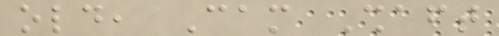old, Cam Shaft
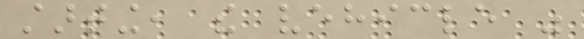starting, the vehicle was
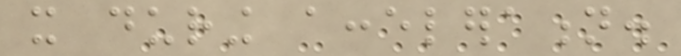it during acceleration.
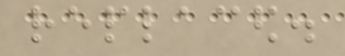replaced.
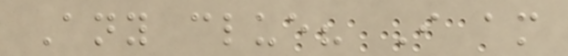Any clue? I am
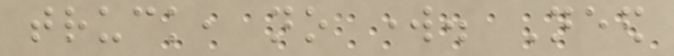truck, no work. Need
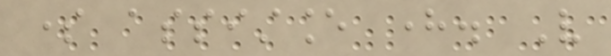some assistance here. Very
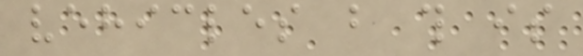vehicles but this is
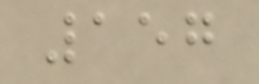157
